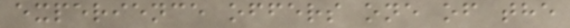experience offers one of the
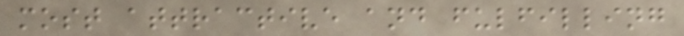most attractive and fulfilling
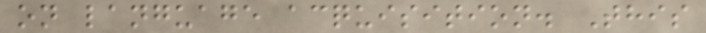on language acquisition. This
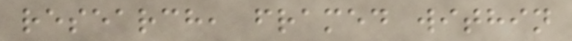research, framed within
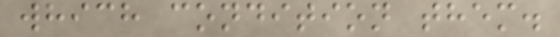which condition them.
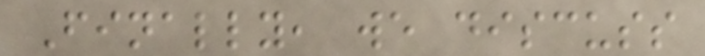Finally, we discuss
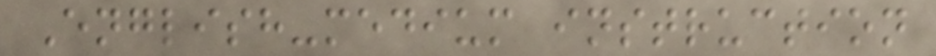English-medium instruction
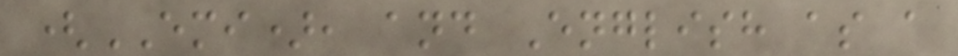(EMI), and English as a
